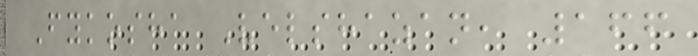Fykosha Velshazan, 166
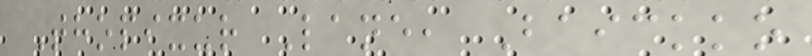Thopixur Lane, Baickko
